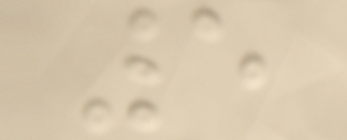5
